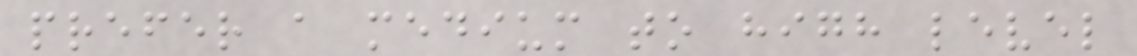prefer a medium to high level
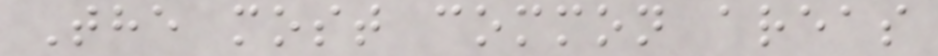The most common areas
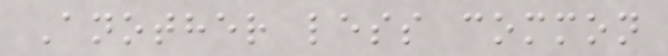Another less common
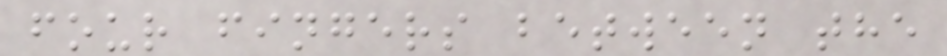four fingers between the
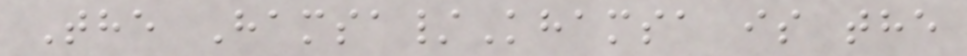The Hamsa/Khamsa is the
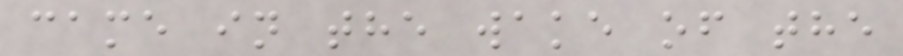came in the wake of the
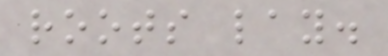roots lay.
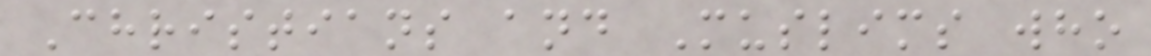Christians and Muslims who
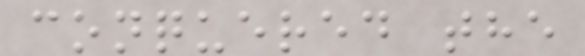conquered the
